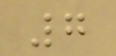7
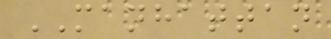MANHATTAN
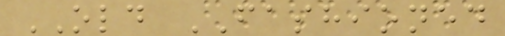OLD FASHIONED
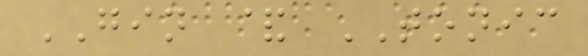GIN & TONIC
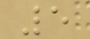5
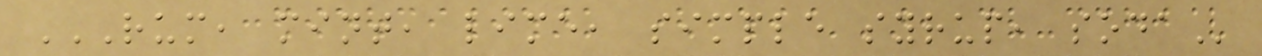RUM, MINT, LIME, SIMPLE SYRUP, SODA
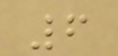6
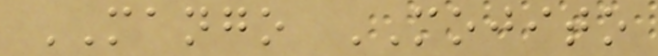MANGO MOJITO
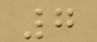7
